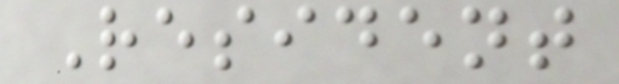Resident
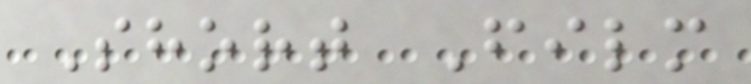Short Film
